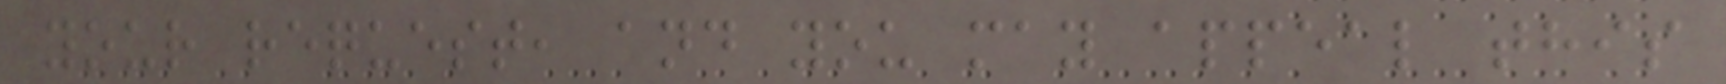your request, and you may appeal this
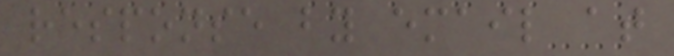response by email at
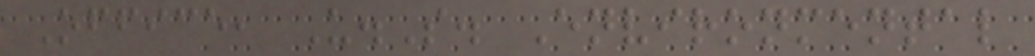Office, U.S. Environmental
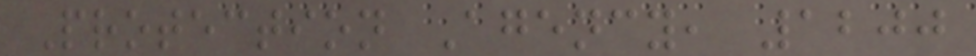Protection Agency, 1200
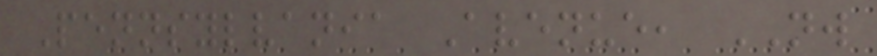Pennsylvania Avenue, NW
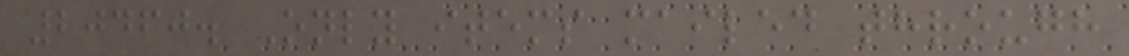20460. Only items mailed through
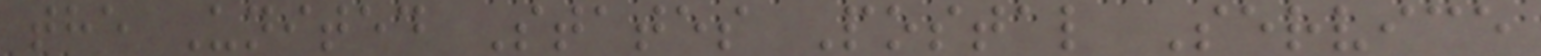the United States Postal Service
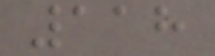118
